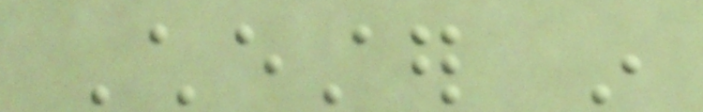Chester in
